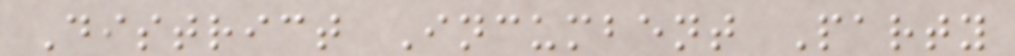District Incumbent Party
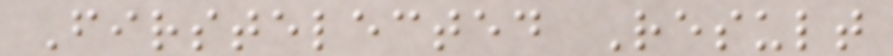Firstelected Result
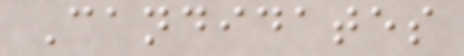Candidates
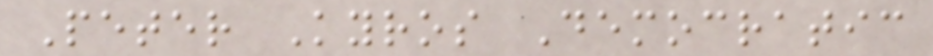Peter Kyros Democratic
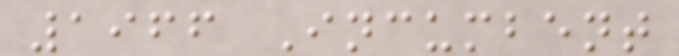1966 Incumbent
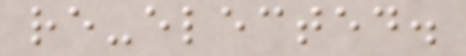re-elected.
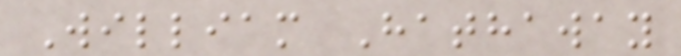William Hathaway
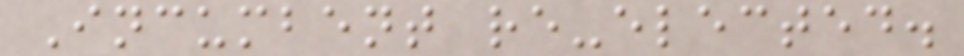Incumbent re-elected.
